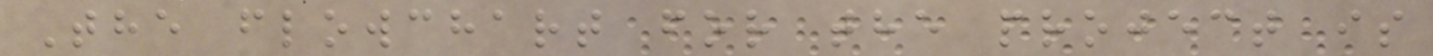The flowchart for the project is
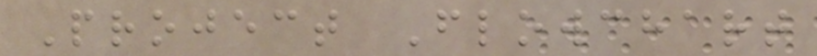Project Flowchart
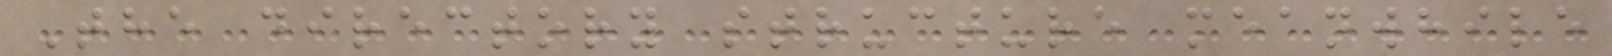The directory structure meanwhile
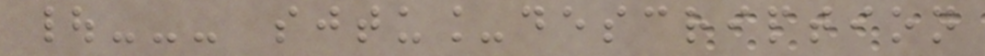|--- sjtu_description
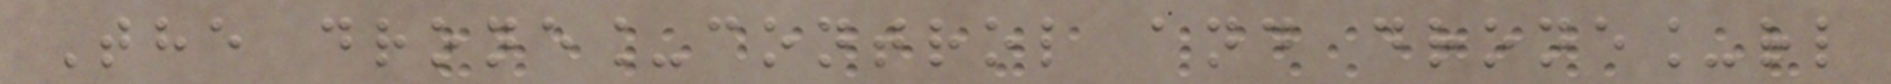The drone_control and drone_rl
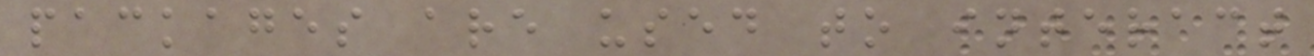packages are used to interact
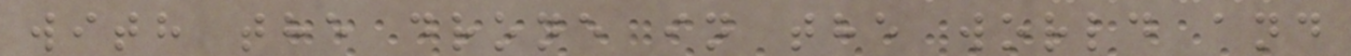with the drone in the world and
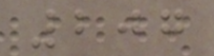207
